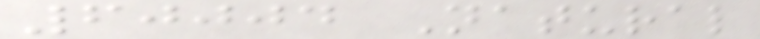60004 Natural
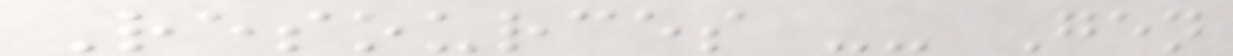Resources -- Gen
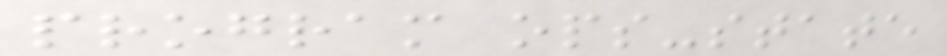program ops-state
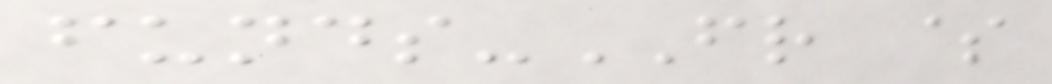funds-FR $
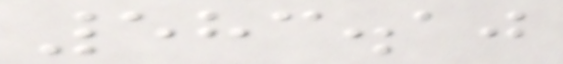583.10
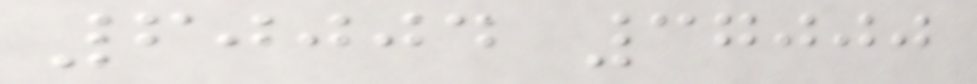60004 37000
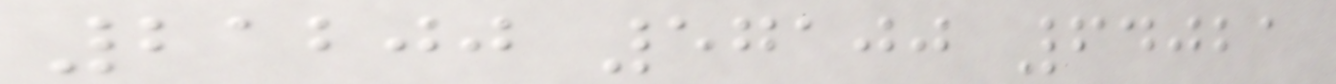21200 57100 64021
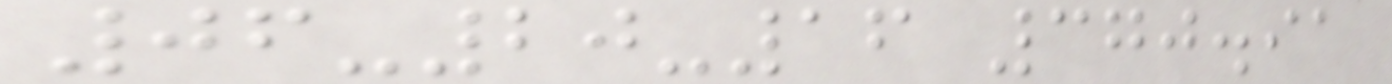06-20-16 370.91
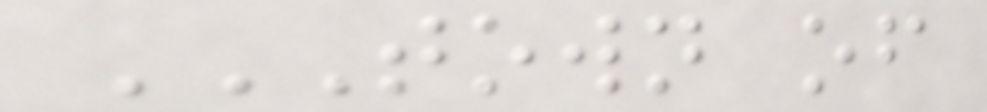TOWN OF
